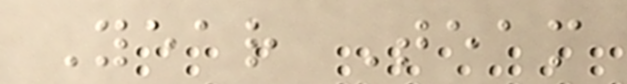Year Team
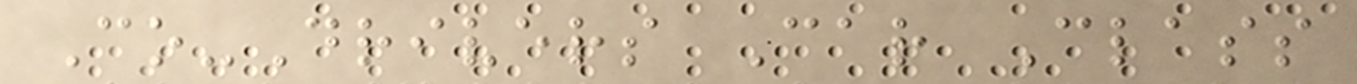Co-Drivers Car Class
